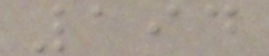194
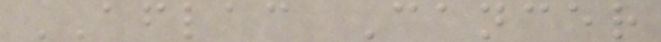AFLAC Cancer
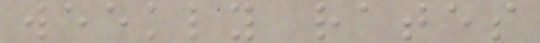weekly rates
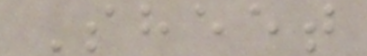Sheet
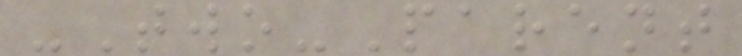-Two-Parent
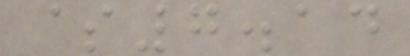$7.14
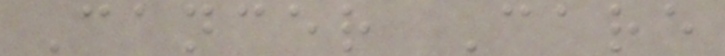Cancer Care
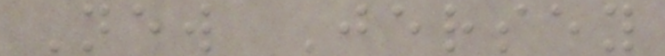New Jersey
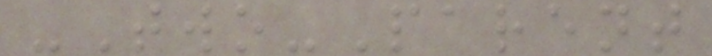-Two-Parent
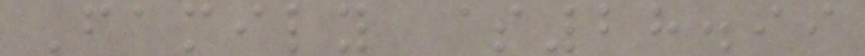Family $28.99
